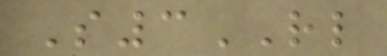S3RL
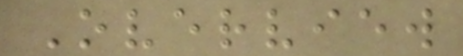Overview
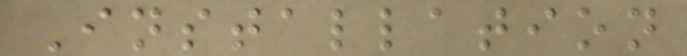Installation
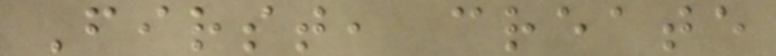First, create
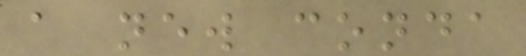a new conda
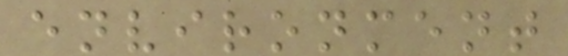environment
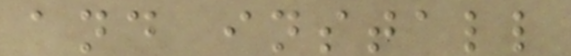and install
